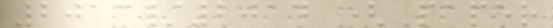2013/2014 (Paper
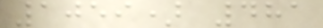1059) 481
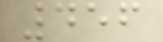456
